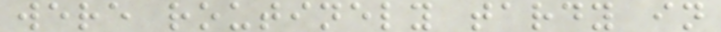were routinely tardy in
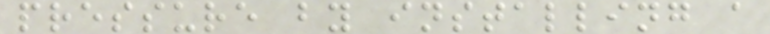pressure by installing a
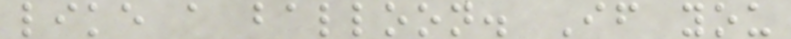like a balloon. If you
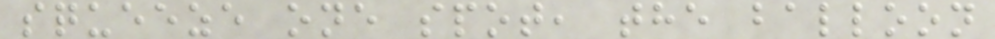squeeze one spot, the balloon
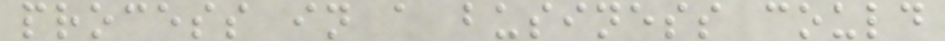process in a business could
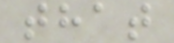that
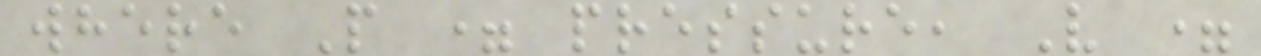where P = pressure, V =
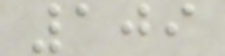109
